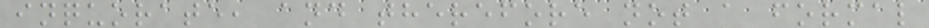inquorate, and therefore not a formal
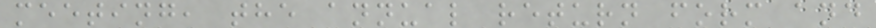meeting, the annual return form and
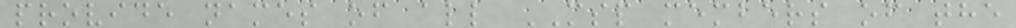provide names of all MSP members of the
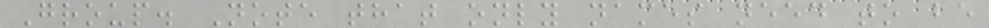Group. Note that only names need to be
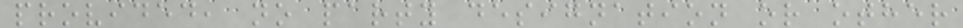provided, no party designation or other
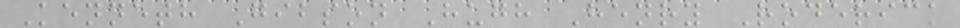Kenneth Gibson Hugh Henry Roderick
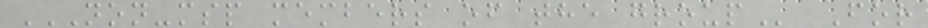NON-MSP MEMBERS OF THE GROUP For
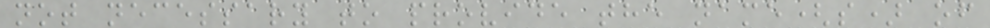not necessary to provide the name(s) of
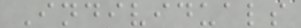Individuals
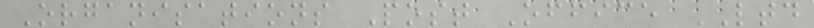Organisations Post Office LTD
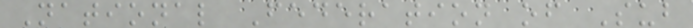National Federation of Sub
